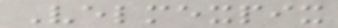Velmexpix
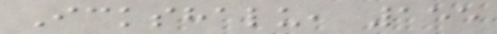Ickshalu, 155
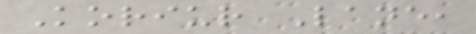Koriur Lane,
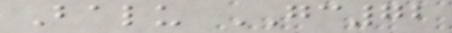Balu GC72
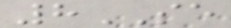8SE
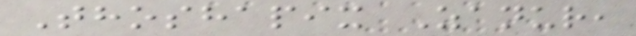Thoshapix Zanur,
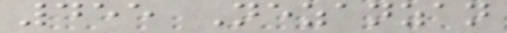455 Nezanzan
